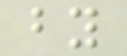by
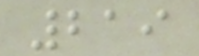219
